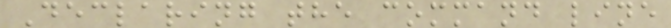Declaring the command line
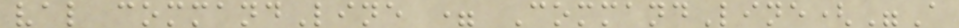val commandLine = CommandLine("A
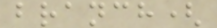branch(
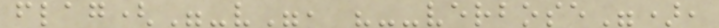flag("-v", "--verbose"),
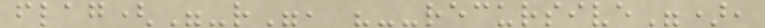flag("-r", "--recursive"),
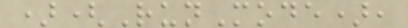)(RunMode),
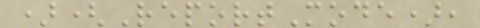)(ReportMode),
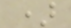)
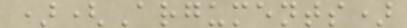)(Arguments)
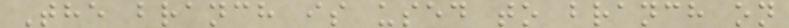The branch is used to branch on
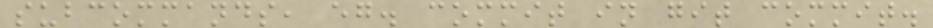subcommands, eg. commit in git commit.
